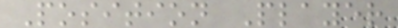Position Player
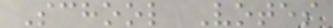School Votes
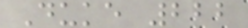Duke 222
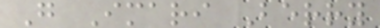G Imari Berry
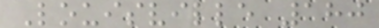Louisville 180
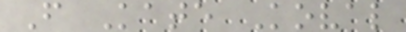F Kate Koval
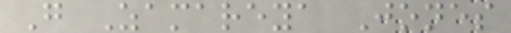G Zamareya Jones
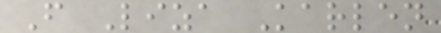F Liza Karlen
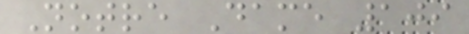Notre Dame 109
